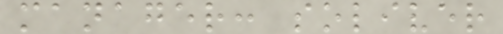manager: soliver
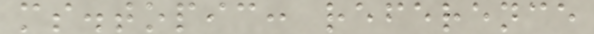ms.topic: reference
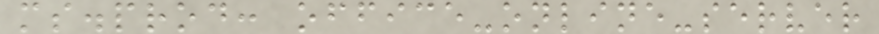ms.prod: office-online-server
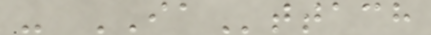- IAttach
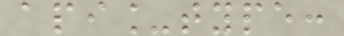api_type:
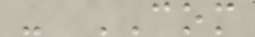- COM
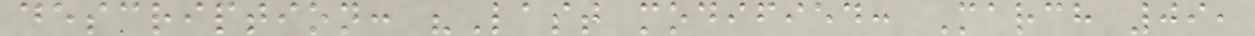description: "Last modified: March 09,
